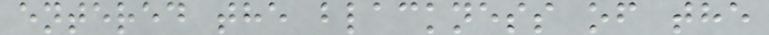entered the blackness of the
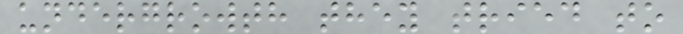undergrowth they tried to
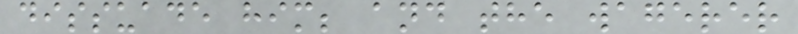dissuade him; and the wagerer
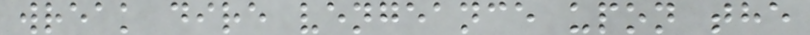wreak dire vengeance upon the
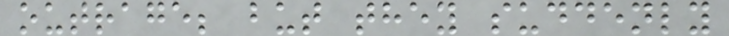outrage; but they suddenly
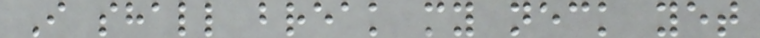I shall break my neck yet
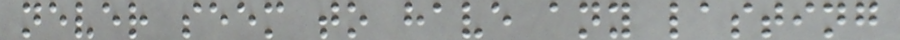never seem to have any lasting
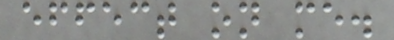effect on me.
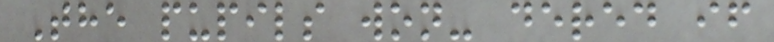The pupils won- dered if
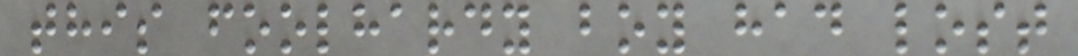this foolhardy boy had lost
